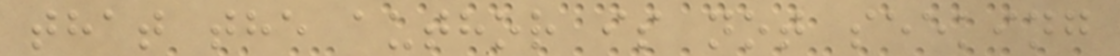that the author is not seeking
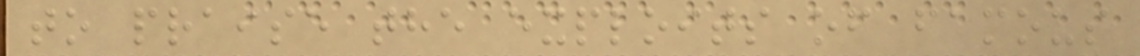to praise the exploits of famous
